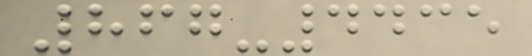867-4435
